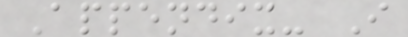Appendix- I
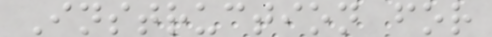Instruction for
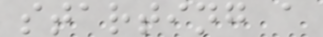starting a
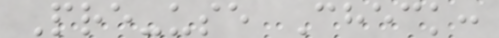Pre-use Check:
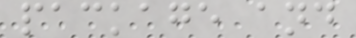package and
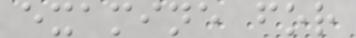examine for
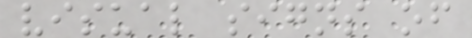visual signs of
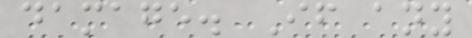damage. If any
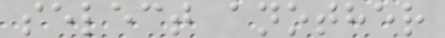select another
